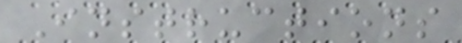Instructions
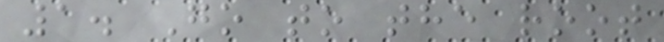1. Go to the root
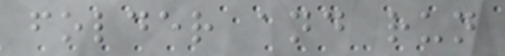folder and run
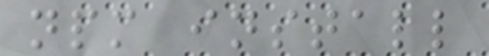npm install
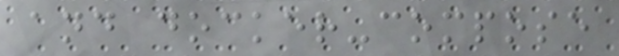and docker-compose
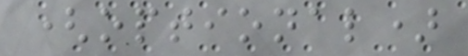(optional)
